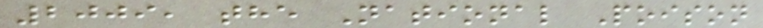2009, the National Poison
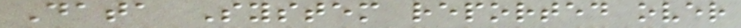Data System reported over
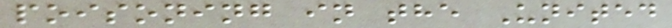poisoning in the United
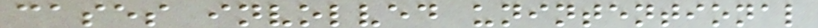cases involved unintentional
